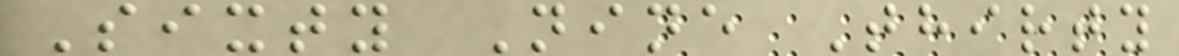Sixty Nine Thirty
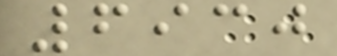6930
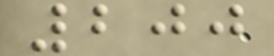200
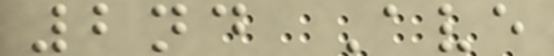2nd Ave
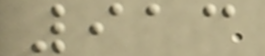913
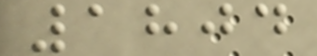1804
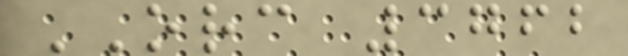ORC 3762
